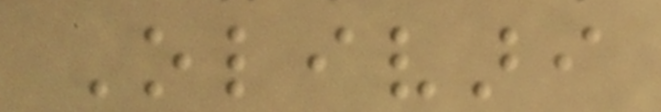Olivari
